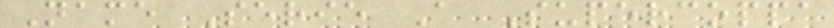Name Serie A Supercoppa
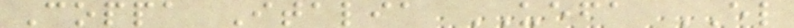Coppa Italia UEFA EL
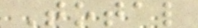Total
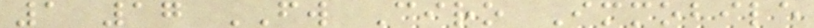1 17 FW Ciro Immobile
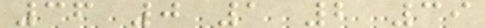36 0 1 2 39
